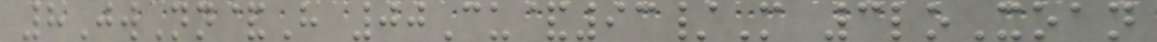8JwNn&H 00Cu&93/M 3loXoan
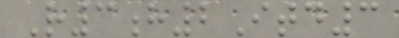R3h2Itd3
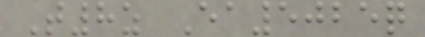T8z Ea5025q
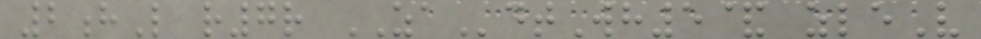2hL r7r ZAdtWh5& zleV
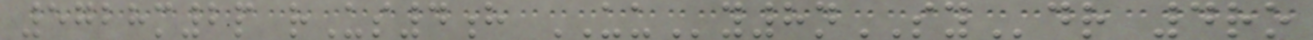5728m2p rUs4h UUy8nSYdr 4ro
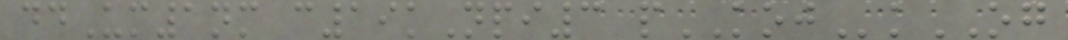ddUm1nm c19kNpi3 pKOJkOG
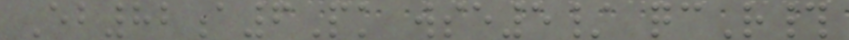Eb82a6Pk wse5/ qcR#
